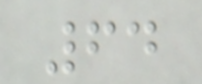64
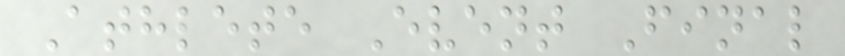Athlete Event Final
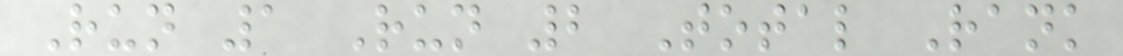Run 1 Run 2 Total Rank
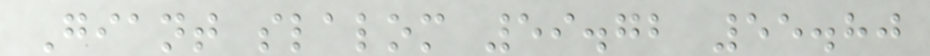Giant slalom 59.72 55.80
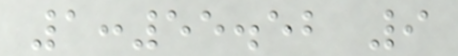1:55.52 9
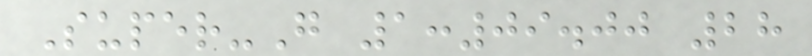Super-G 1:09.00 28
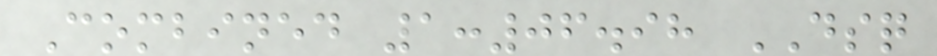Combined 1:06.98 DSQ
